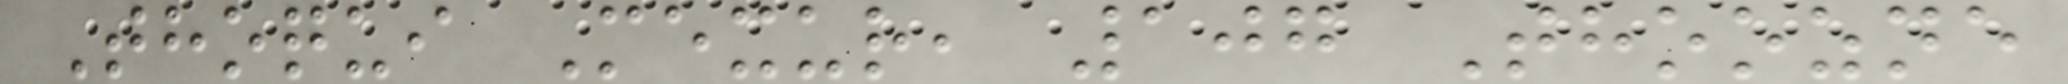Thoqui Mexur, 107 Thoozne
